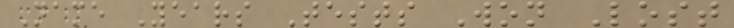Name Years Tests Won Lost
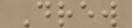Drew
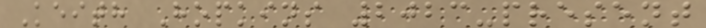Keith Hopkins 2023-present
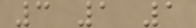3 1 1
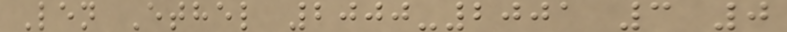Len Ethel 2000-2001 3 0
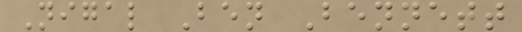Nigal Ben Bennett
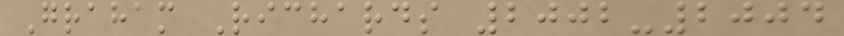Graham Richards 2002-2004
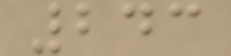243
